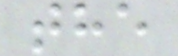the
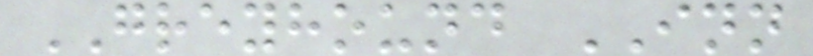GREYHOUND INN
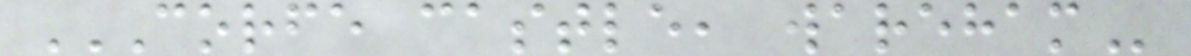CORFE CASTLE, WAREHAM
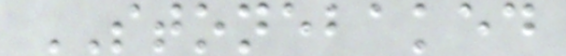STONEBAKED
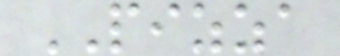PIZZA
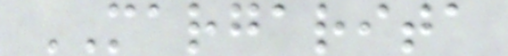MARGARITA
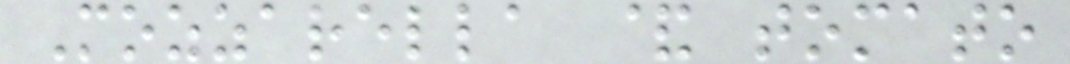Mozzarella & tomato
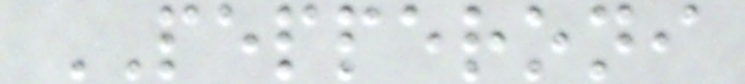PEPPERONI
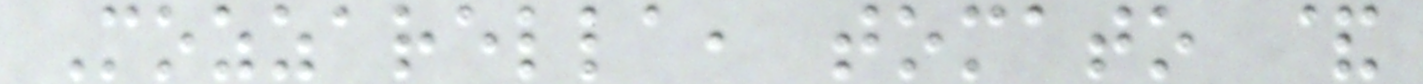Mozzarella, tomato &
